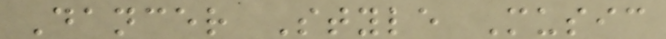Dancer Style Music
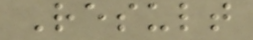Result
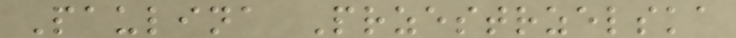Paulina Przestrzelska
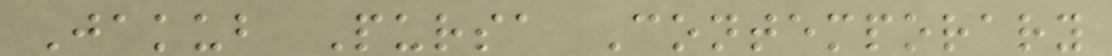Jakub Pursa Contemporary
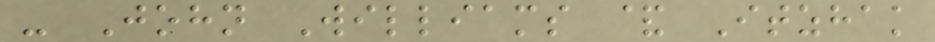- John Williams & Itzhak
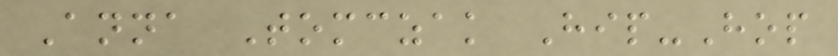Anna Tomczak Hip-Hop
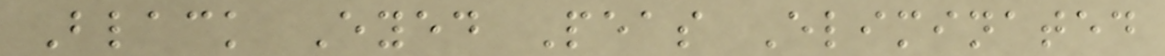Black Eyed Peas Eliminated
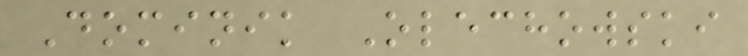Dominik Olechowski
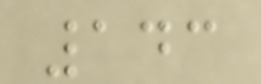143
